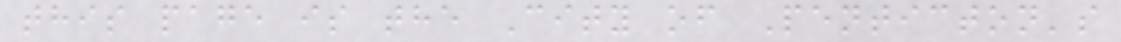this page is the City of Penticton's
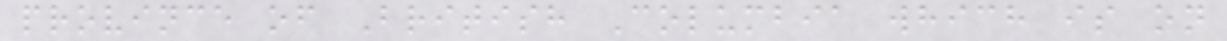province of British Columbia which is on
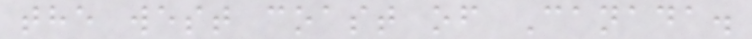the west coast of Canada.
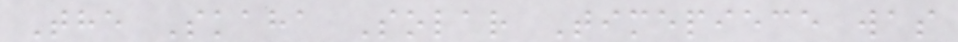The Skaha Solar Timepiece was
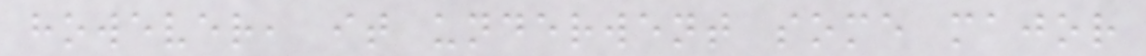however, it underwent some major
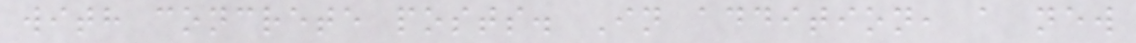with concrete posts. In addition, a new
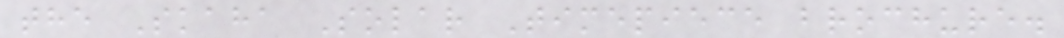the Skaha Solar Timepiece brochure.
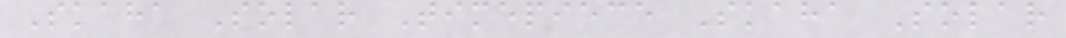Skaha Solar Timepiece Skaha Solar
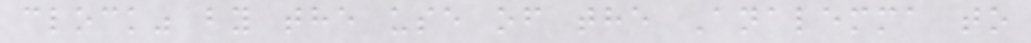clock" by the use of the Analemma to
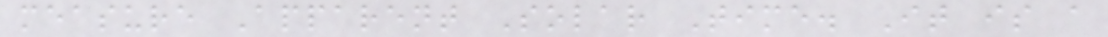measure Apparent Solar Time. It is a
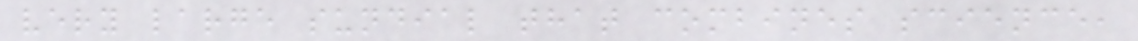very large sundial that combines science,
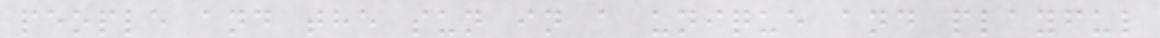people and the sun in a unique and playful
